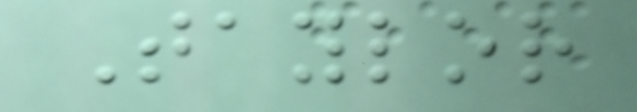Taylor
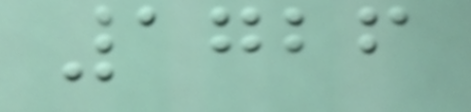1726
